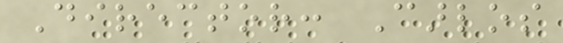Director: Carlos
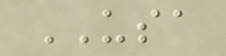USA
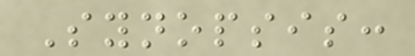Synopsis:
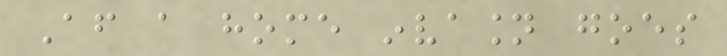After a home invasion goes
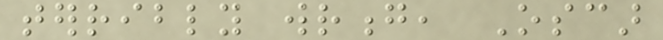terribly wrong, Oscar
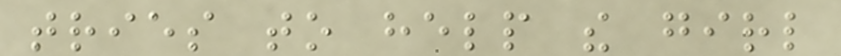tries to help the girl
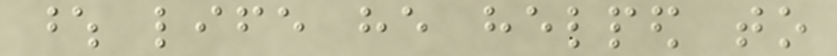whose life he helped to
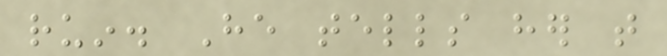ruin. He tells her that
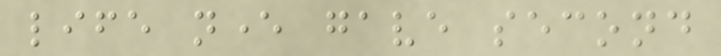life never gave second
